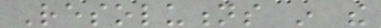Resolutions in the
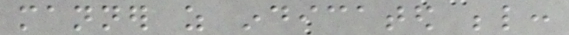manner as indicated below:
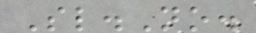Sl.No.
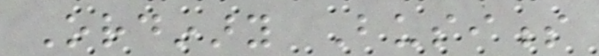Ordinary Business
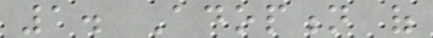1. Adoption of
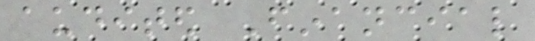audited Financial
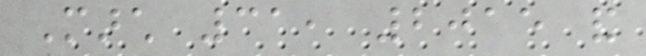March 31, 2015 and
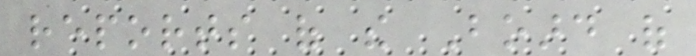reports of the Board of
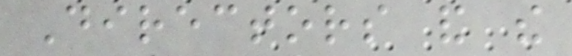Directors and the
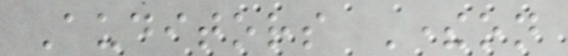Auditors Thereon
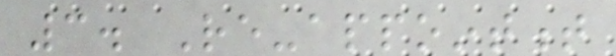3. Re-appointment
